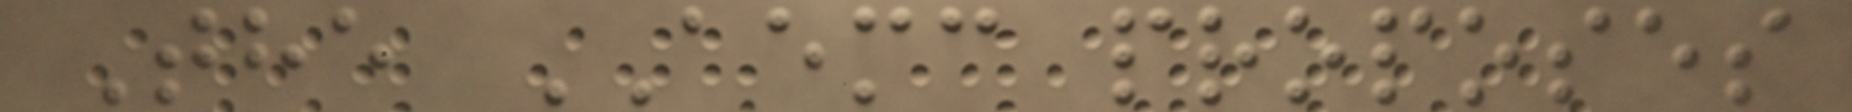The AEMC proposes
